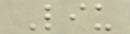Liu
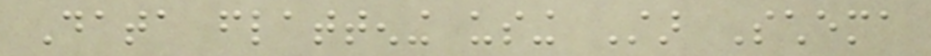Data flattening using Star Schema
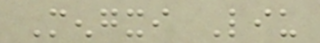Mengxi Liu
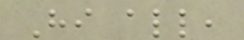Hi all,
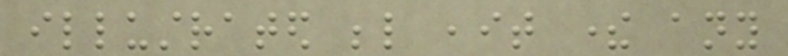illustrated below ,it there any
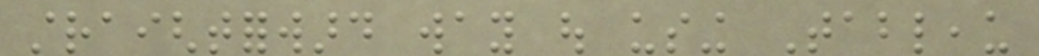straightforward way out using Tableau
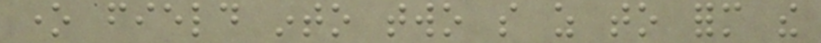one field into two so as to form the
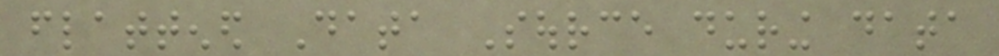flattened Data Source during data
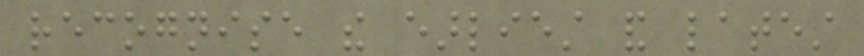recognise the earliest and latest
